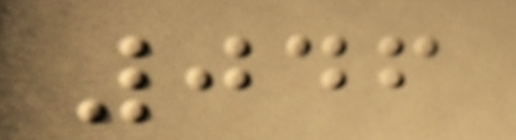046
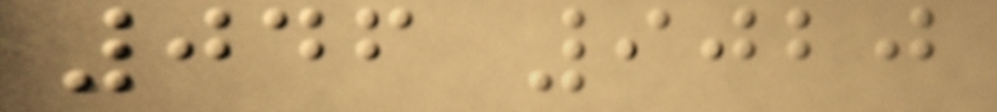046 9020
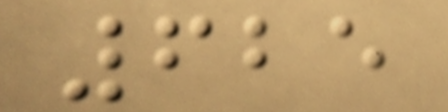625
